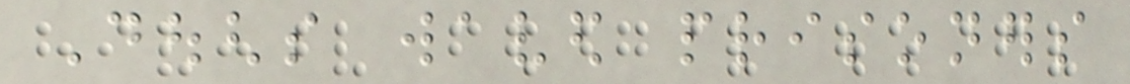Doughs waved prisoners
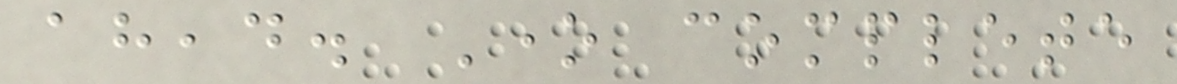ahead. One complete
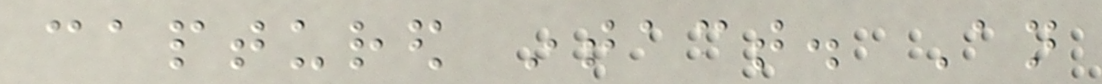captured intact. An
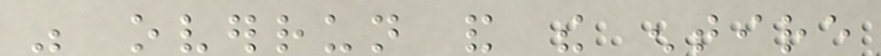was overrun and the entire
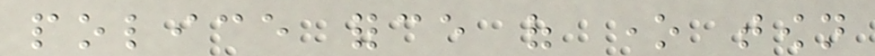police force of one town
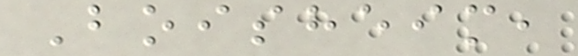Boisheim,
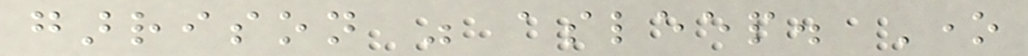garrison was asleep. One
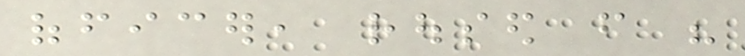officer, roused from his
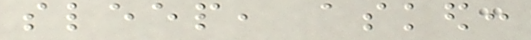sleep, asked:
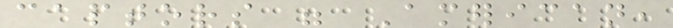captors were American,
